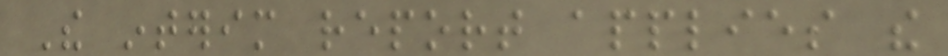The interim report applies the
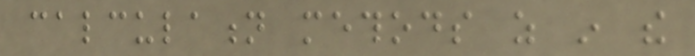calculation methods as in the
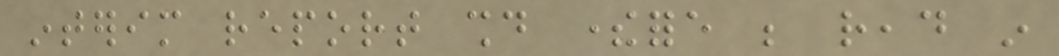interim report should therefore be read in
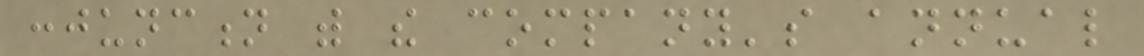conjunction with the company's annual
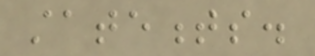statements.
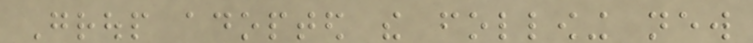Group adopted the following new
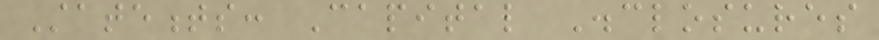Statements: Capital Disclosures
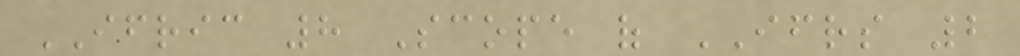IFRIC 8 Scope of IFRS 2
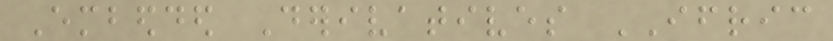Embedded Derivatives IFRIC
